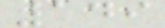149
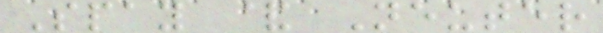Spay & Neuter
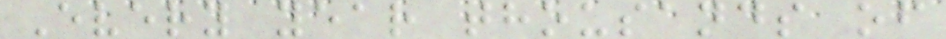Every year thousands of
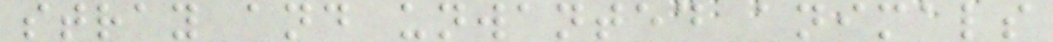stray and unwanted animals
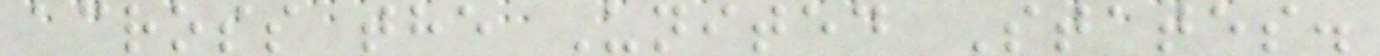across the United States.
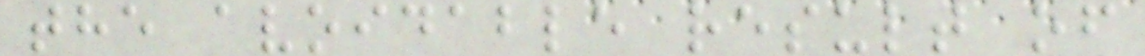the avoidable result of
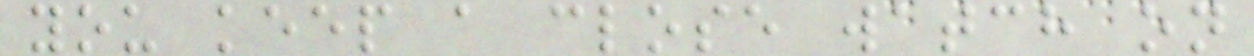you keep a close watch on
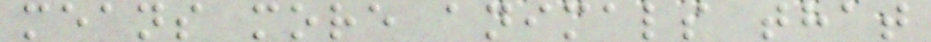means more animals that
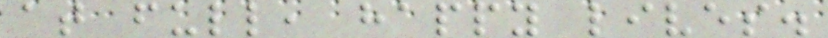at full, happy lives.
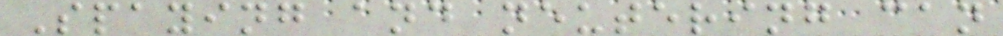Spaying and neutering can
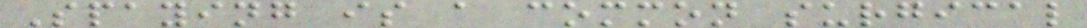Spaying is a common surgical
